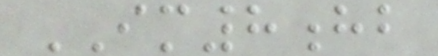IM8hb
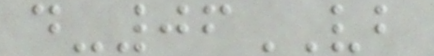d-06VB
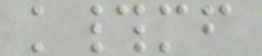k#mf
